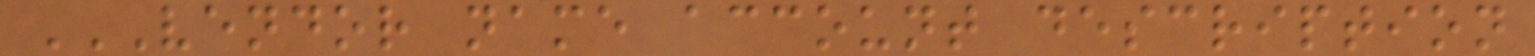VENDOR NAME ACCOUNT DESCRIPTION
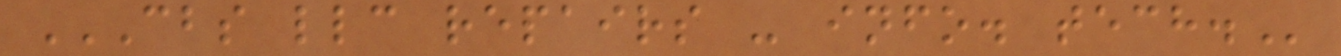CBS LLC REPAIRS - INFO. TECH.
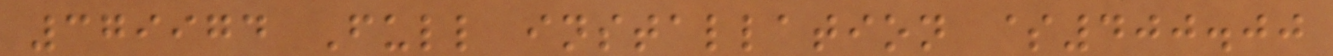379974 Full installation $400.00
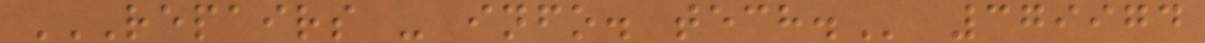REPAIRS - INFO. TECH. 379974
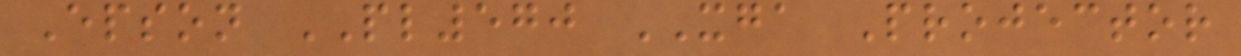Epson PL570 XGA Projector
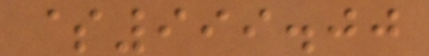$999.00
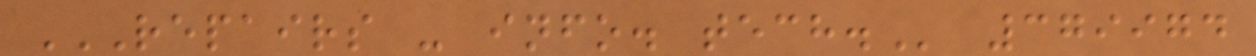REPAIRS - INFO. TECH. 379974
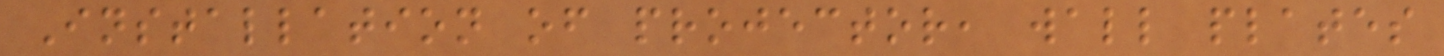Installation of projector, wall plates
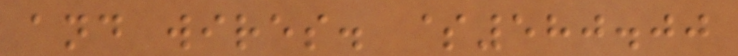and wires. $580.00
